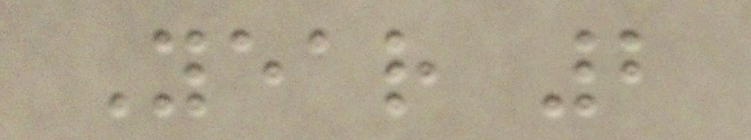Year 2
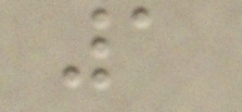1
